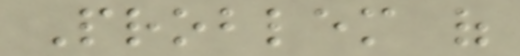Problem of
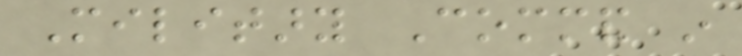Military Command in
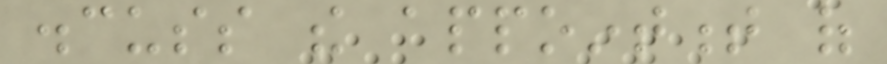discuss the appointment of
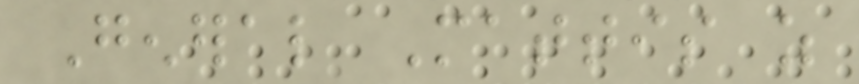General Mattis as
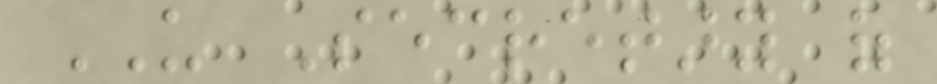US Secretary of
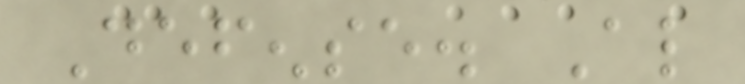Defense. Also
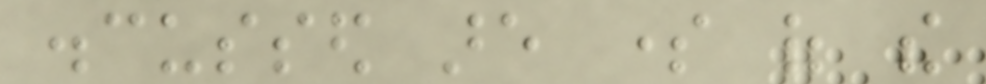discussed are some of the
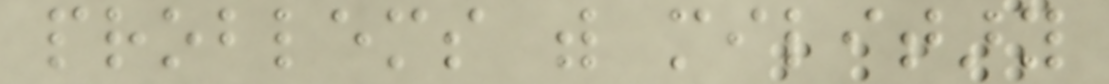problems with military
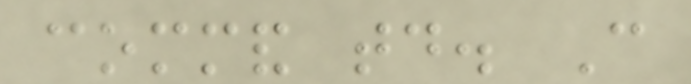command today. Can
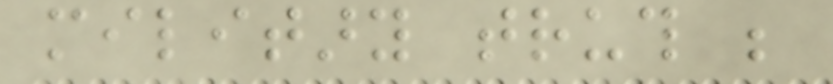military truth be
